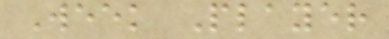Week Player
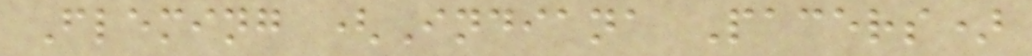Fleming (Indiana Pacers)
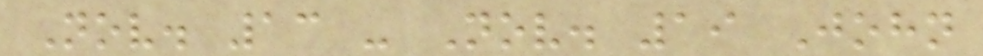Nov. 13 - Nov. 19 John
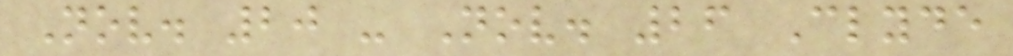Nov. 20 - Nov. 26 Clyde
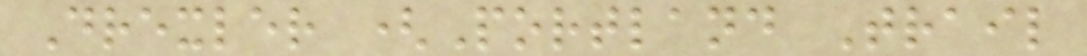Drexler (Portland Trail
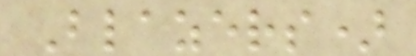Blazers)
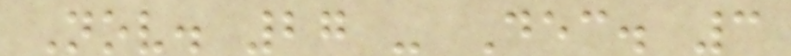Nov. 27 - Dec. 3
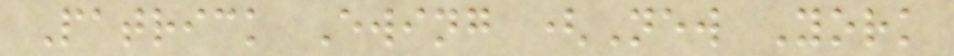Patrick Ewing (New York
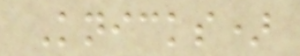Knicks)
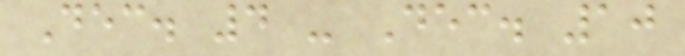Dec. 4 - Dec. 10
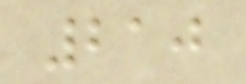210
